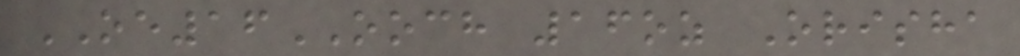OE16OOCH 16oz Orisha
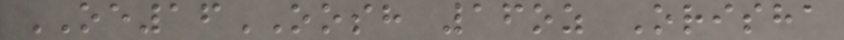OE16OOSH 16oz Orisha
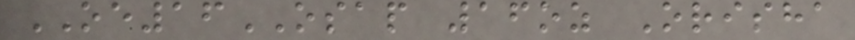OE16OSAP 16oz Orisha
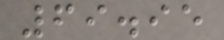69.95
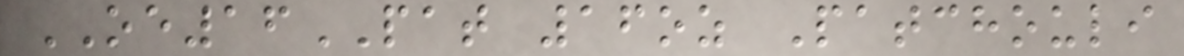OE16PAT 16oz Patchouli
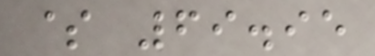$ 69.95
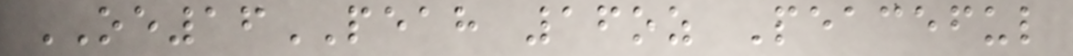OE16PEAH 16oz Peaceful
